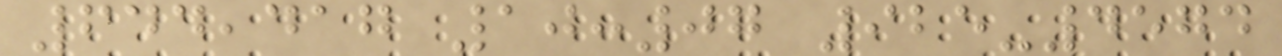644,417 10:07 925-4574
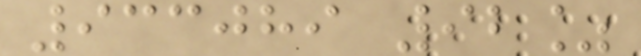933089 92%
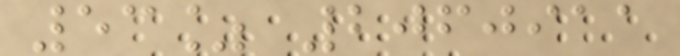53% 2060911
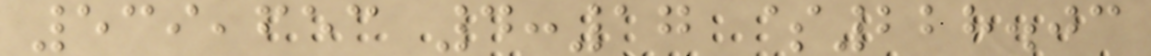539,653 4:17 $228.03
